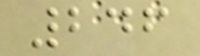246
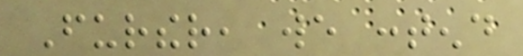Further, we contend
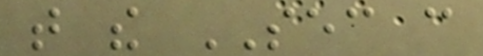that the SEC can
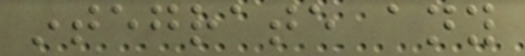integrate any
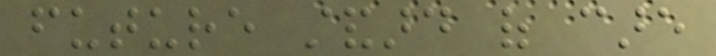future standard of care
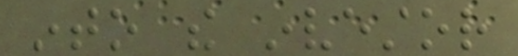into the investor
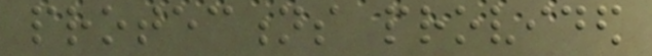protections provided
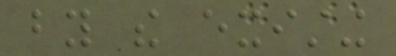by the existing
